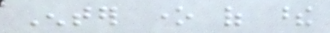Enter one of these
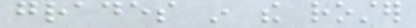grades in the roster
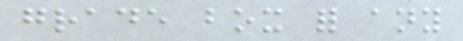grade box for any
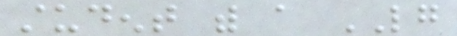student with a LG
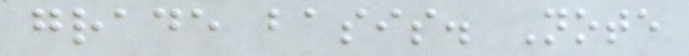grade basis. Note
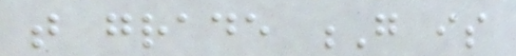that grade G is
